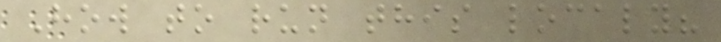How to run this localy?
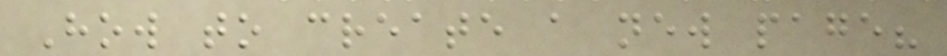How to create a new page?
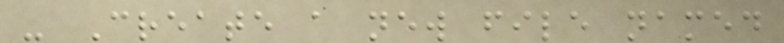- Create a new file named
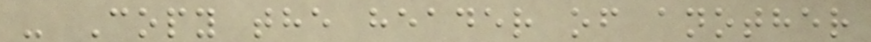- Copy the header of another
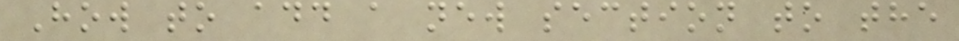How to add a new section to the
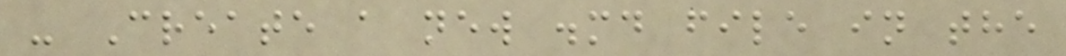- Create a new .md file in the
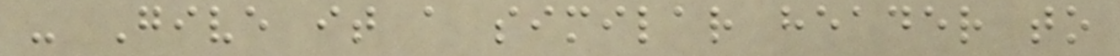- Give it a similar header to
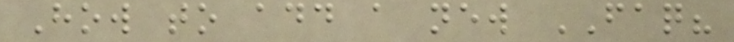How to add a new FAQ?
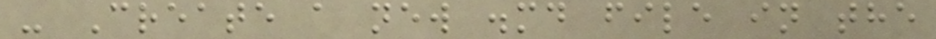- Create a new .md file in the
